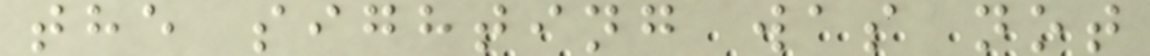the sighting was not
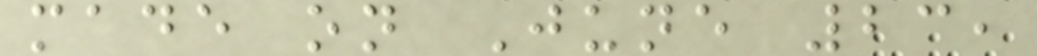made on June 23,
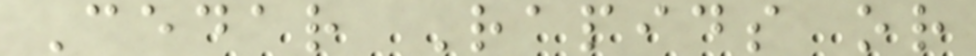Cedar Rapids or
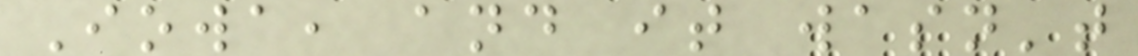Iowa, and it wasn't
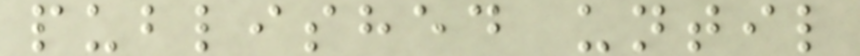published until
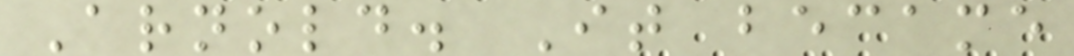Arnold. It became
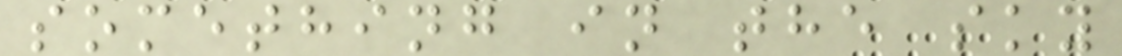something in the sky
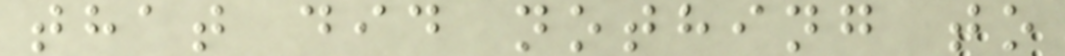that did nothing to
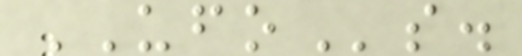UFOs.
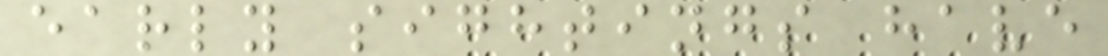early sightings have
